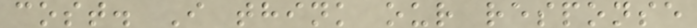cost. I think our response
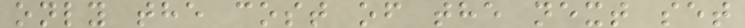only the cost of the next set
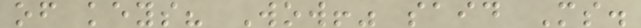of keys? Wow!" said Ms.
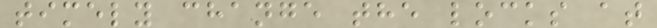timely change the locks at
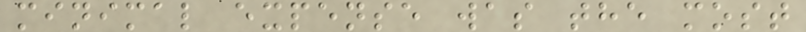minimal expense was the most
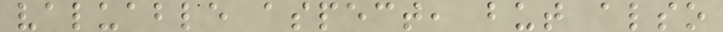valuable aspect, but also
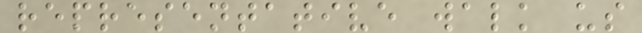representative walk us
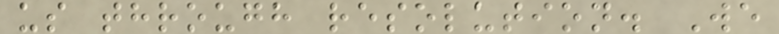us through resolution. We
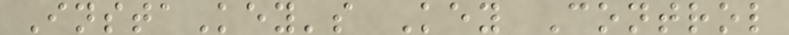InstaKey's Key Control
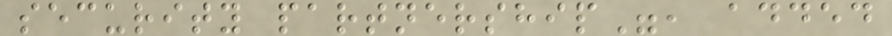security partnership", added
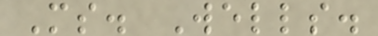Ms. Wells.
